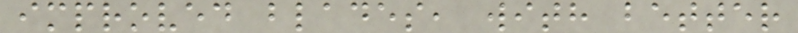improved blades, with better
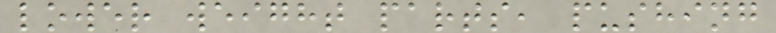lower weight parts, pushing
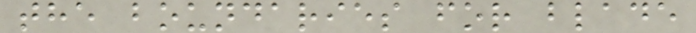the boundaries for blade
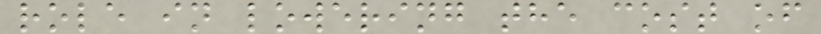role in lowering the cost of
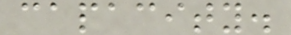capacity.
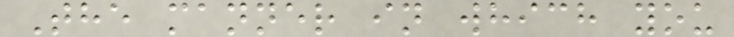The manner in which you
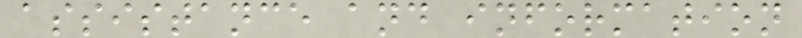assistance and information
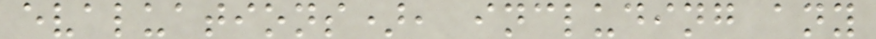evaluations), including any
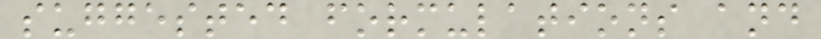suggested formulations and
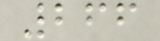266
